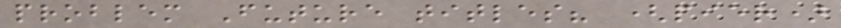problem Future titles? (pier)
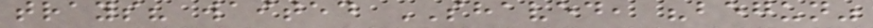trays? waited SHAVED, "begun"
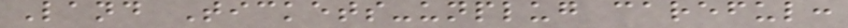Land Tickets-unplug careful:
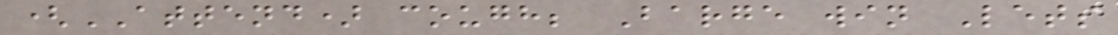(ATTEND) cough; Barge win Lets
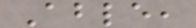Able,
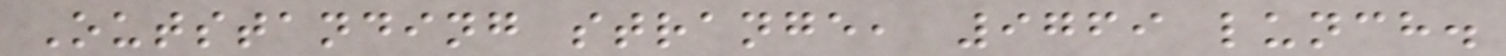Outstanding strange, 9769 lunch.
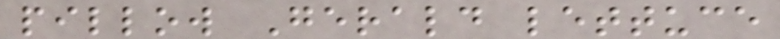pillow Gerald lettuce
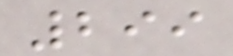299
